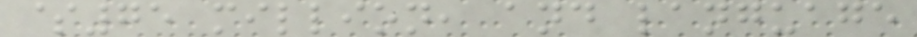$75 million, and language
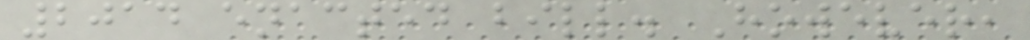2014 enacted bill. However,
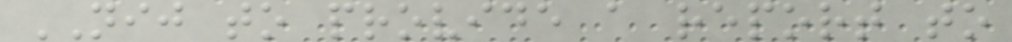NIJ to provide a report to
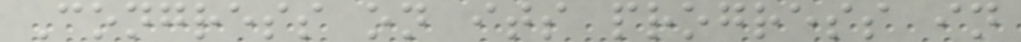Congress on its progress in
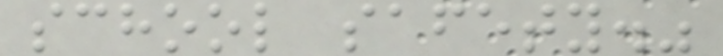school safety."
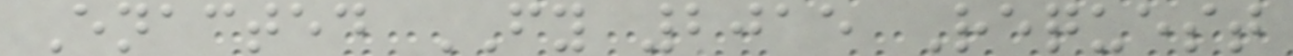Enacted FY 2015 Request
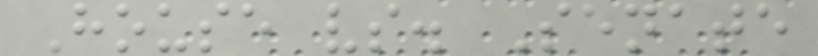House vs. Senate
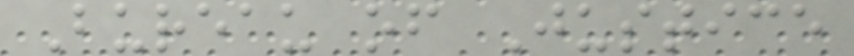Bureau of Justice
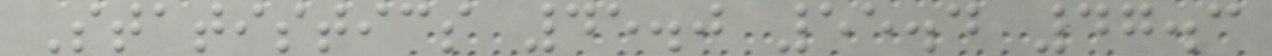Statistics 45.0 55.4 47.3
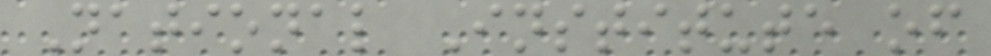National Institute of
